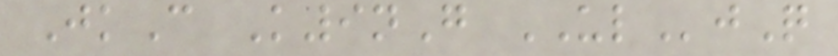JkC K9nG ULjQ
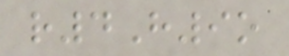r4H9o
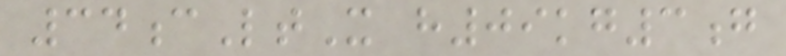34cLtX h09kg3g
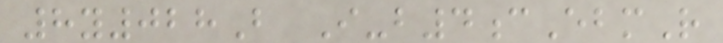8y028B I-b4cEbmR
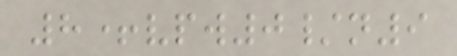8+vpw0/n9
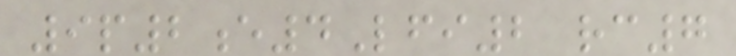9p2e4Lfi2 rc7
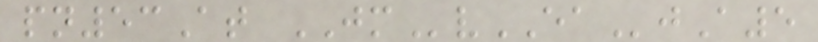pn53At JMvEAjA5
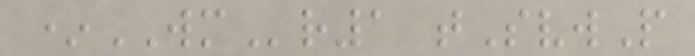*WMr1 tSvwP
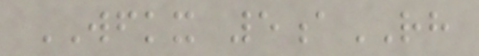WFKX 5aRH
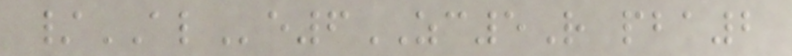/ALe6ZC5R pba2
